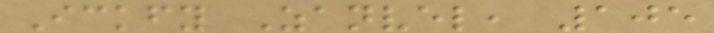Ickfy Zanvel, 105
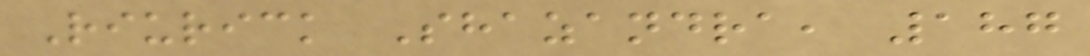Riurick Shazandra, 187
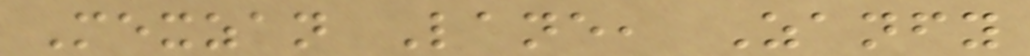Mexzan Lane, Zanfy
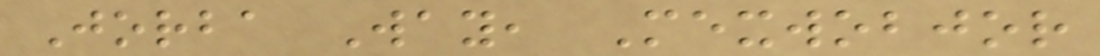Jorba Way, Mexwobjor
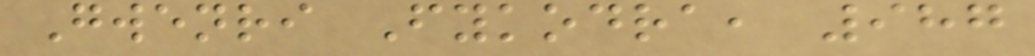Gwenri Fykodra, 987
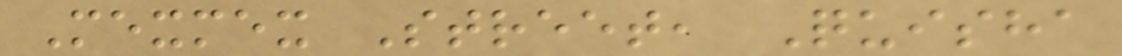Mexmex Street, Quisha
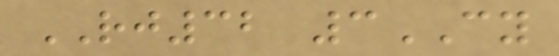RJ32 3CY
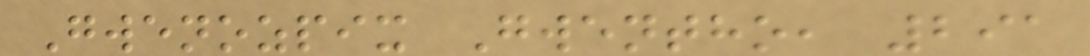Gwenozpix Gwentho, 291
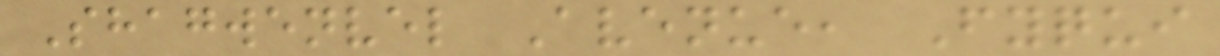Shagwenvel Avenue, Fyqui
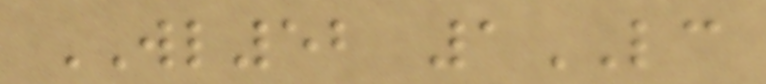WL52 1LC
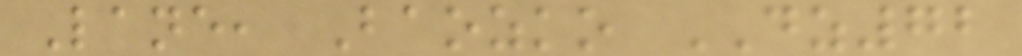Lane, Baozko DZ72
